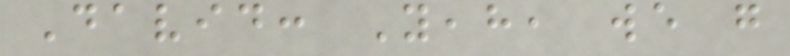David: Yeah, we go
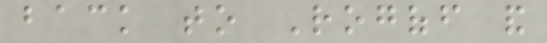back to Rogoff and
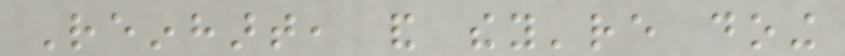Reinhart, and they're doing
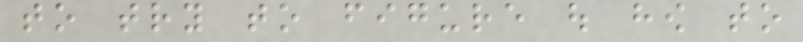to try to figure out how to
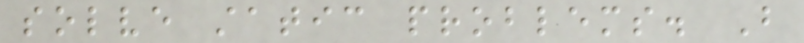solve static problems. But
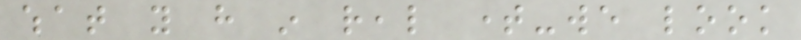what you have in real time-we look
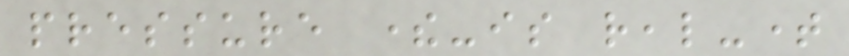pressure there-is real-time
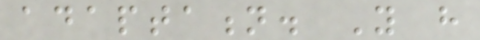adaptation. You have
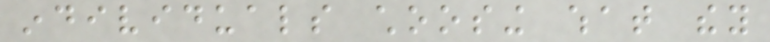individuals choosing what they
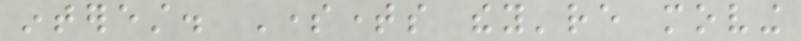interest. Sometimes they're moving
